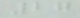27
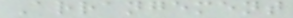Arrangement
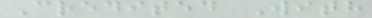Credited With
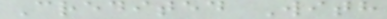Credited With
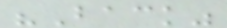"Back"
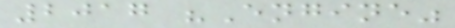2017 "Engine"
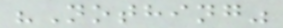"Nothing"
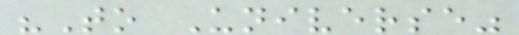"To Universe"
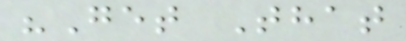"Get That
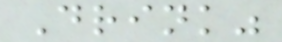Drink"
